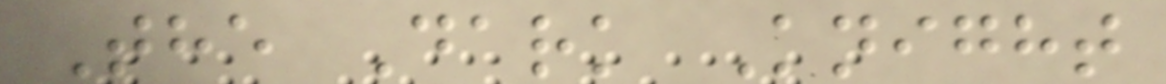The Dark Knight
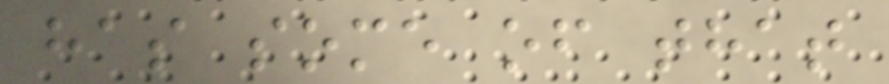has some of that
